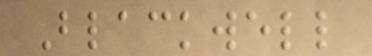Blackwell
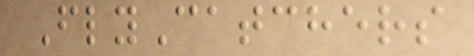FlyCatchers
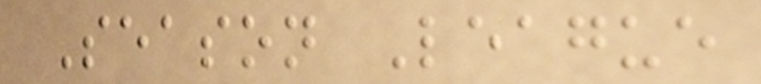Season League
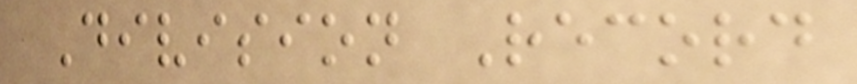Division Record
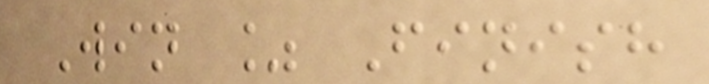Win % Finish
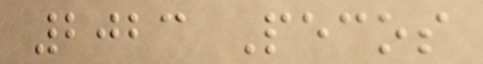2023 Pecos
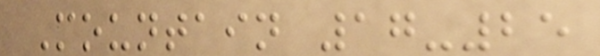Mountain 17-25
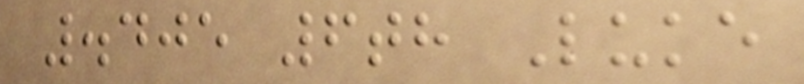.405 6th Luke
